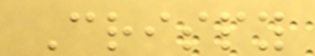Crispy
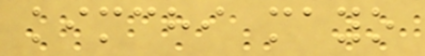kimchi mayo
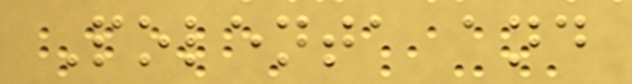Polenta and
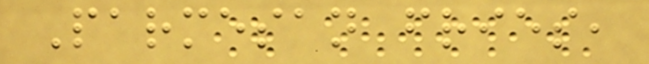Parmesan fries,
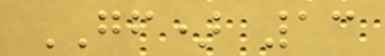GF) 13
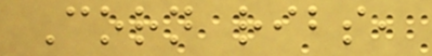Corn ribs,
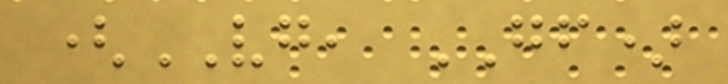(VG, GF)
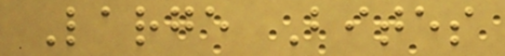Large Bites
